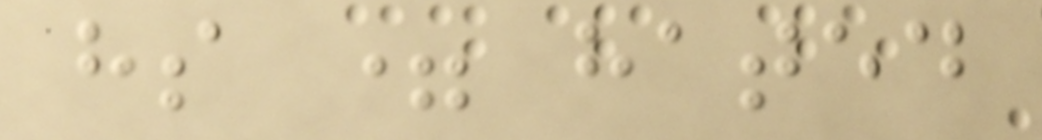hs = hated
